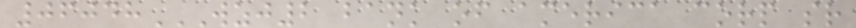06048WZJ2 BANK OF AMERICA CORP SR
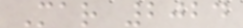Mar 2024
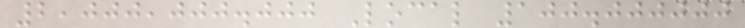2,000,000.000 Local 100.000000
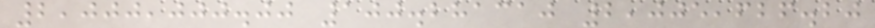2,000,000.00 100.281310 2,005,626.20
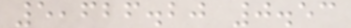5,626.20 0.53
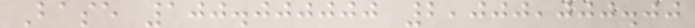Base 100.000000 2,000,000.00
